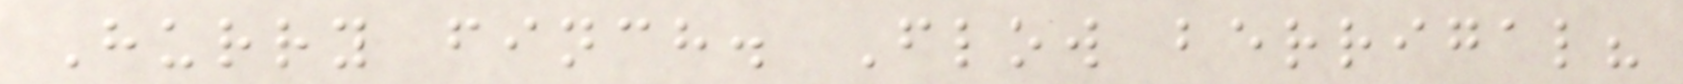Hurry finch. Flow berrigal?
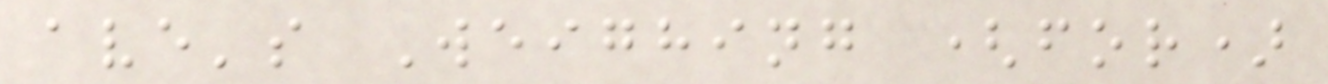ave's Weighing (for)
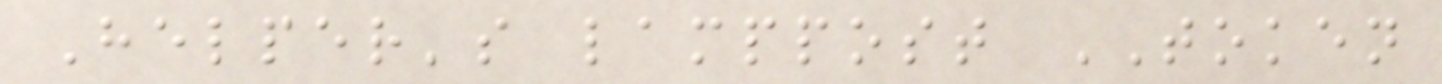Helper's lamppost TOKEN
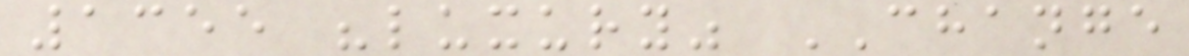1355 "luxury" CHANGE
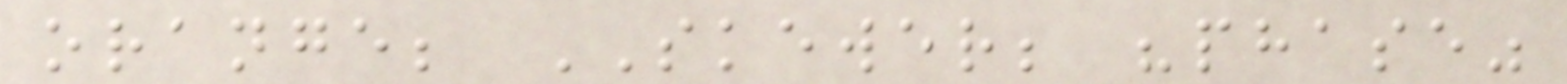orange; SKEWER; "phase"
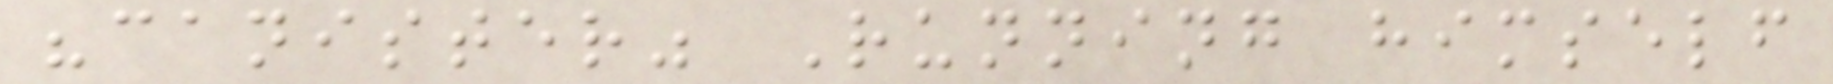"canister" Running himself
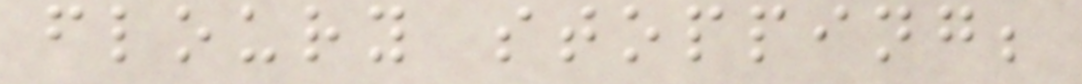floury stopping;
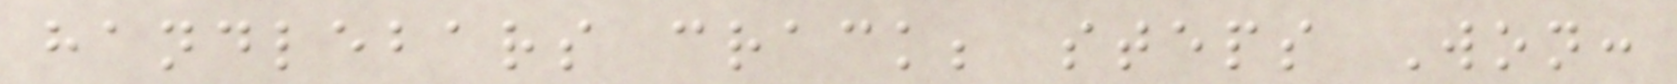handlebars crack; steps Won:
